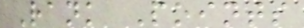Rank Points
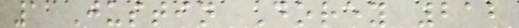1 Justin Dorey 212
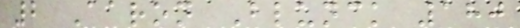2 Aaron Blunck 180
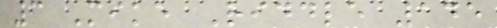3 Mike Riddle 145
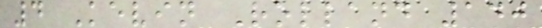4 Kevin Rolland 140
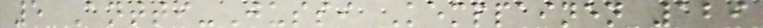5 Antti-Jussi Kemppainen 129
